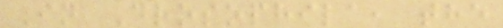In Drosophila, the
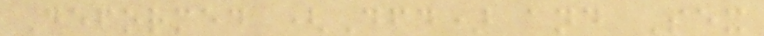Deformed (Dfd) and Sex
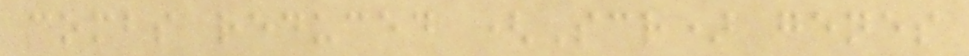combs reduced (Scr) genes
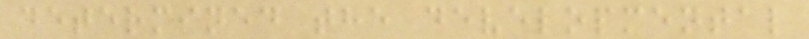determined the developmental
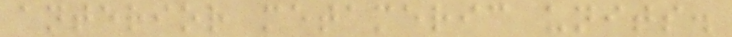anterior metameric units.
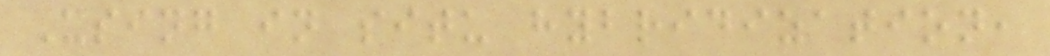Using in situ hybridization,
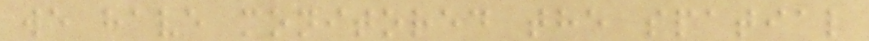we have monitored the spatial
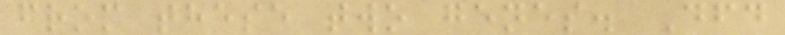from these two genes. Dfd
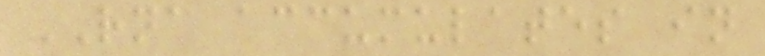RNA accumulates in
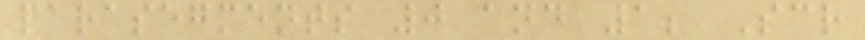parasegments 0 and 1; Scr
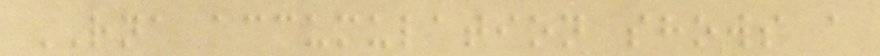RNA accumulation shows a
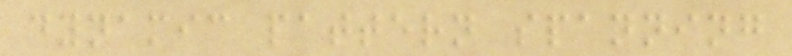dynamic pattern spanning
